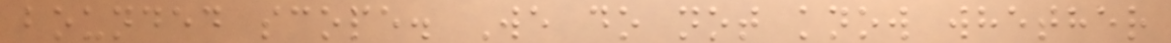bounded scope. We do not know whether
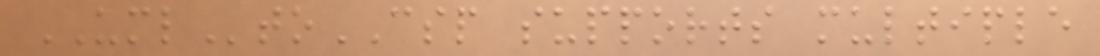UMLtoCSP supports multiple
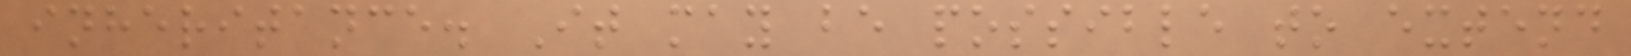inheritance. It may be possible to extend
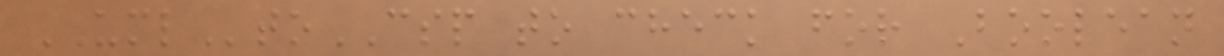UMLtoCSP to check for Boolean
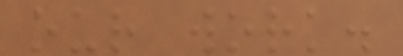our work.
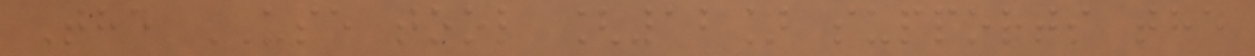The USE tool [12] supports the
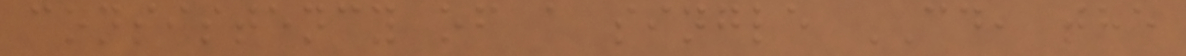consistency of a single CD, the
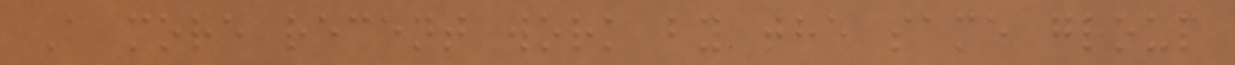A more recent work by the same group
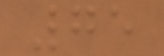75
